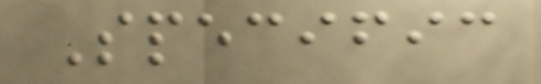Specific
